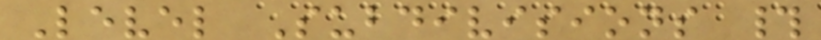Level Subdivisions #
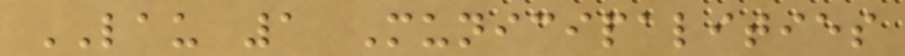LAU 1 Municipalities
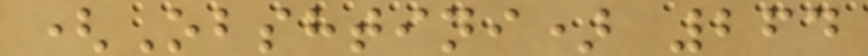(Obshtini) 264
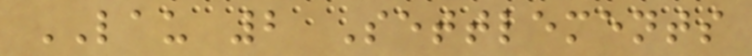LAU 2 Settlements
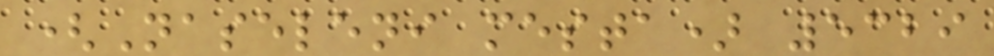(Naseleni mesta) 5329
